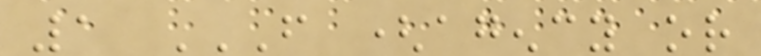1 FROM (AGENCY OR
